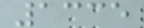1335
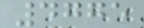4775
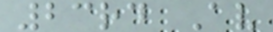23rd Av
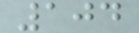104
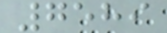7589
